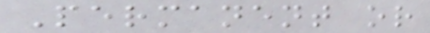Permanent or
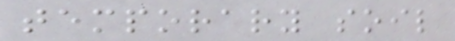temporary soil
